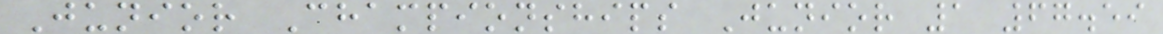Junior Championships Junior 1 67.59
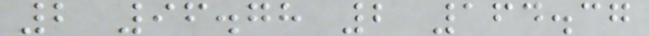2 96.78 2 164.37
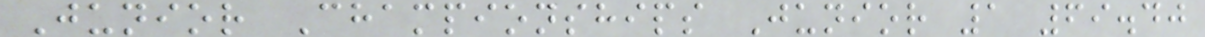Junior Championships Junior 1 69.40
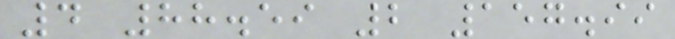4 88.59 2 157.99
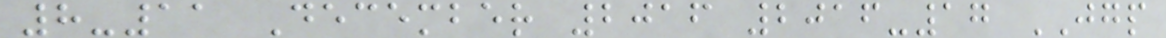8-11 December 2016 2016-17 JGP
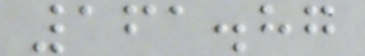161.87
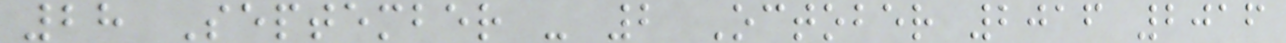28 September - 2 October 2016 2016
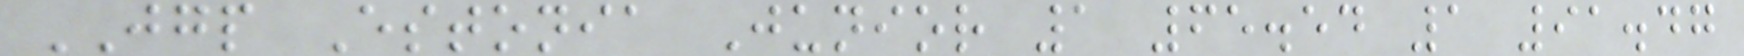JGP Estonia Junior 1 65.54 1 91.47
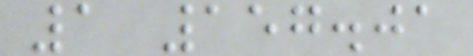1 157.01
